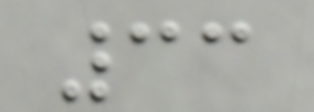33
